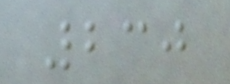230
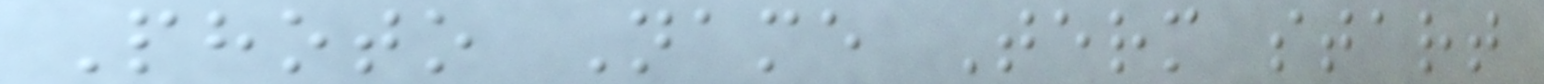Photo Name Term start
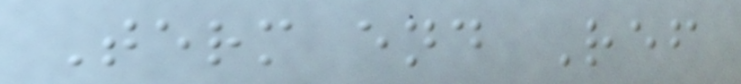Term end Ref
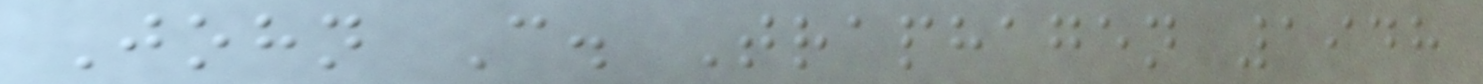John C. Traphagen 1948
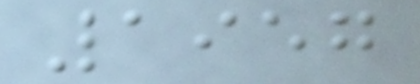1957
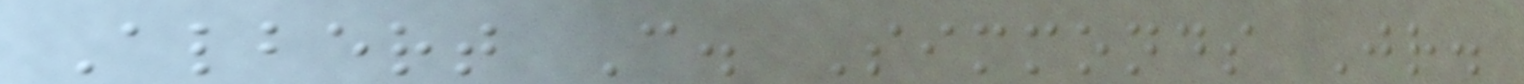Albert C. Simmonds Jr.
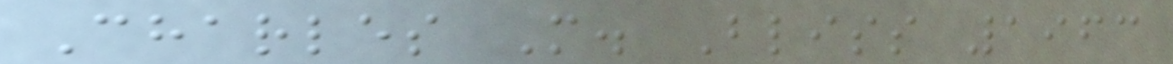Charles M. Bliss 1963
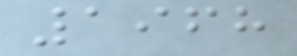1968
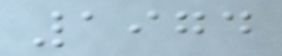1974
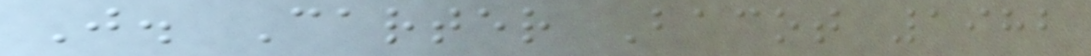J. Carter Bacot 1982
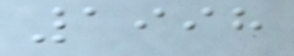1998
